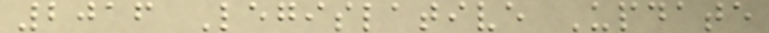2016 Legislative Update
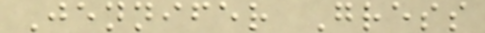Jennifer Gress
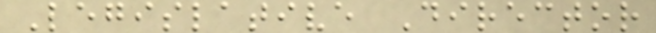Legislative Director
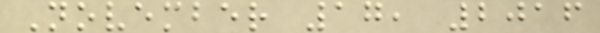November 17, 2016
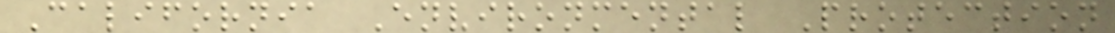California Environmental Protection
